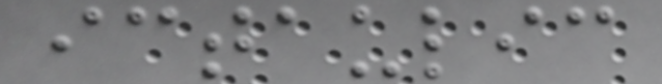ictaulic
